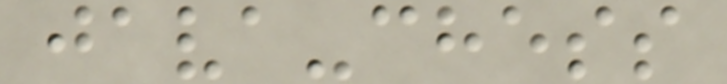java-chess
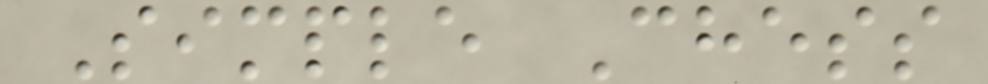Simple Chess
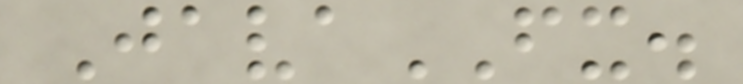JavaFX.
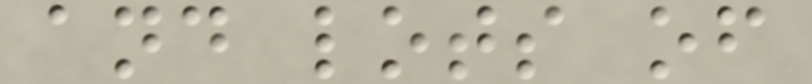and lots of
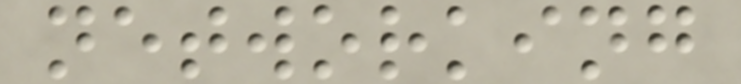networking
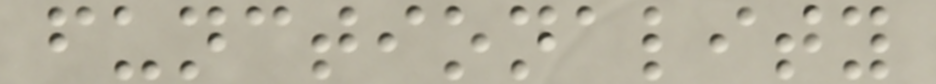functionality
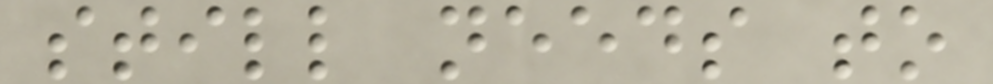still needs to
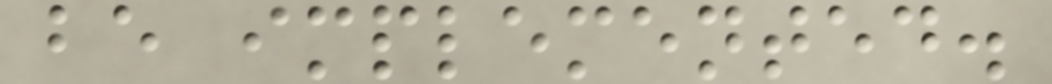be implemented.
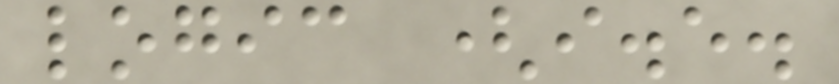logic (i.e.
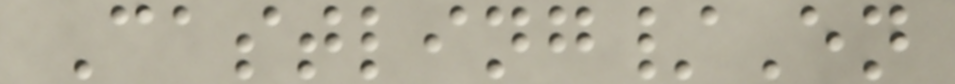Castling/En
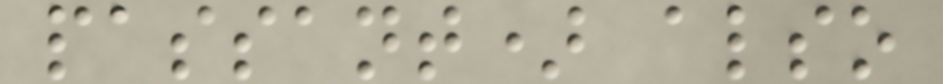passant) also
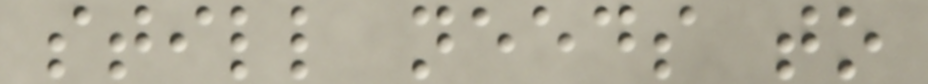still needs to
